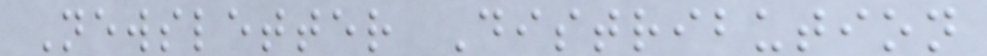Newsletter Distribution
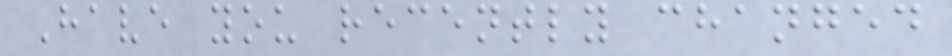Have you recently changed
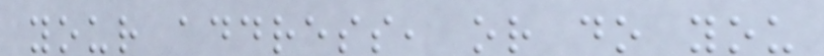your address, or do you
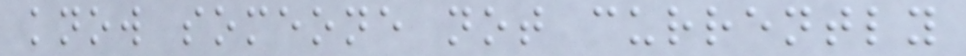know someone not currently
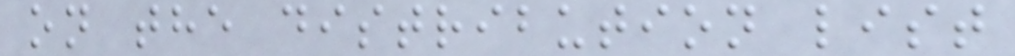on the distribution list
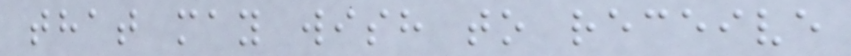that may wish to receive
